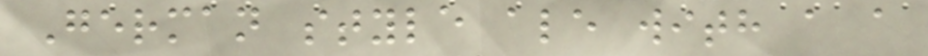German style ale with a a
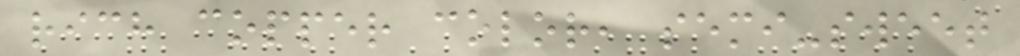rich copper color, semi-sweet
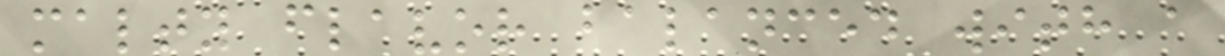malty flavor balanced with a
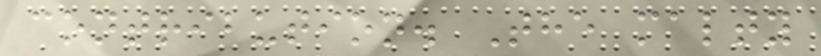contribution. The malty
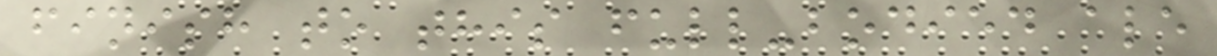finish to this full-bodied ale
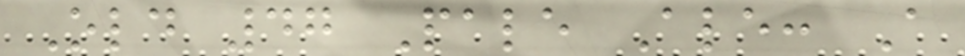Old 47 Pale Ale: A
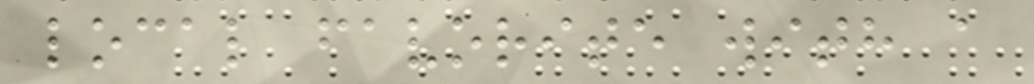local favorite with a
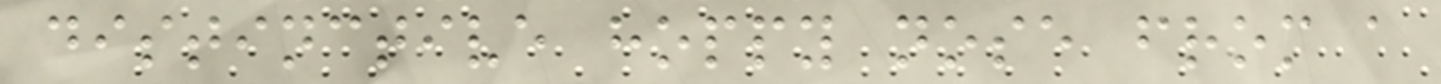distinctive hoppy nose from a
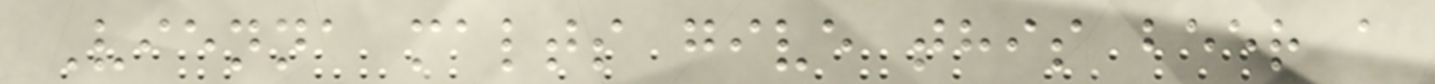Vienna malts give this beer a
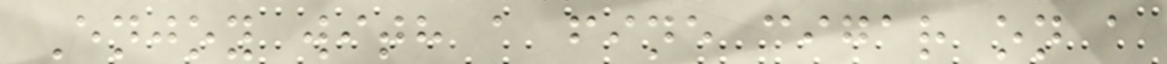Enjoy with a fine cigar on a
